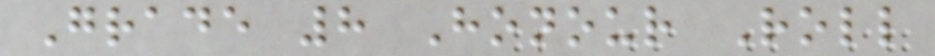Grade 8 Honour Roll
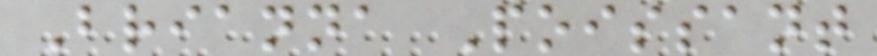Brianna Poissant
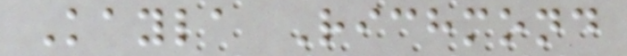Kayla Richmond
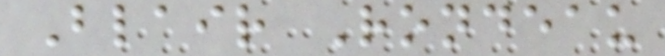Blair Rondeau
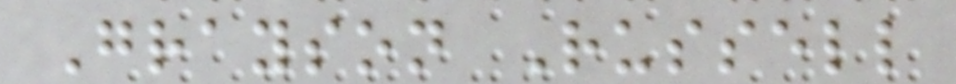Grayson Russell
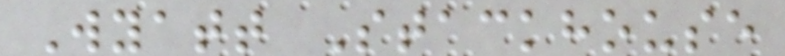Wyatt Stackhouse
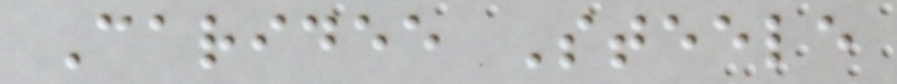Caridee Steele
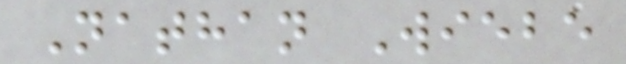Nathan Wiebe
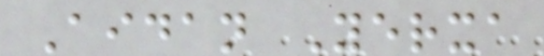Aidan Yerxa
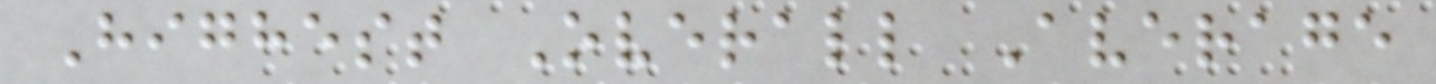Highest Overall Average
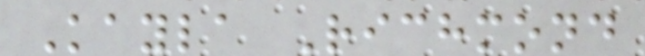Kayla Richmond
